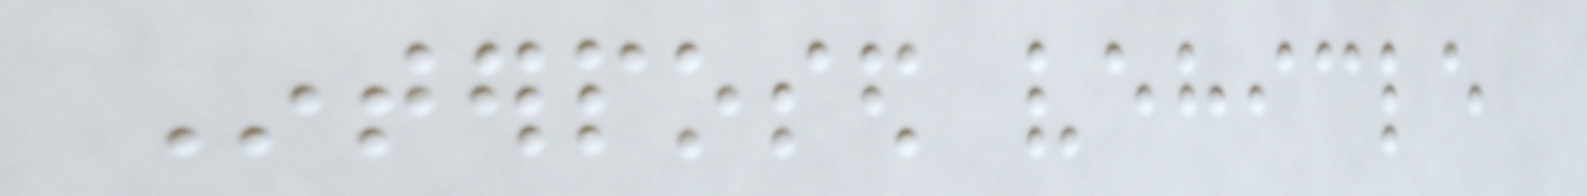Interposed vehicle
